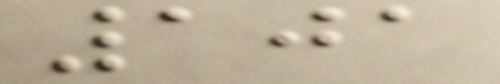101
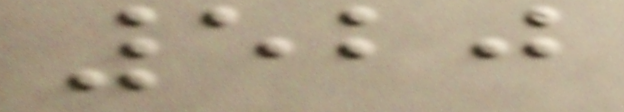520
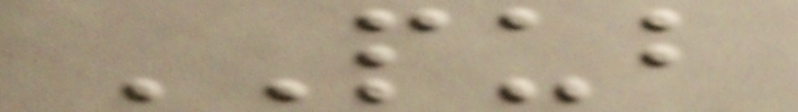PUB
